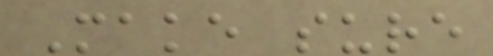Make sure
